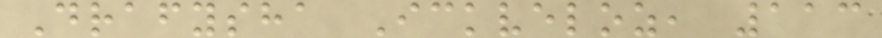Drafysha Ickveloz, 113
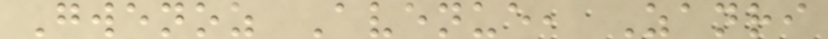Gwenoz Avenue, Zanri
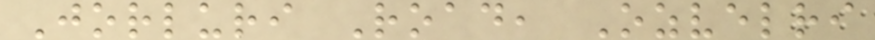Jorluri Road, Ozvelri
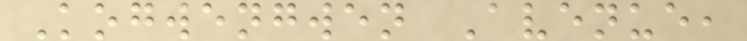Kogwengwen Avenue,
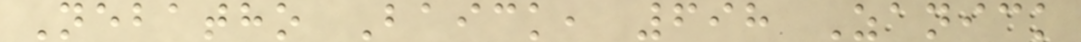Nebatho Baick, 698 Zanick
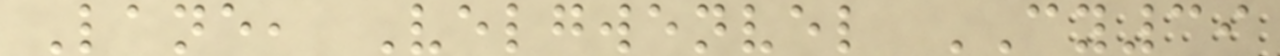Lane, Velgwenvel CY39
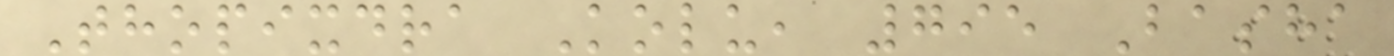Thopixdra Kolu, 795 Basha
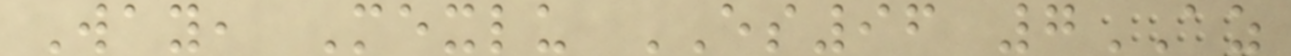Way, Mexlu ES96 7AZ
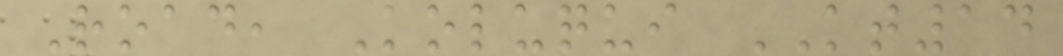Road, Koluqui KT14
